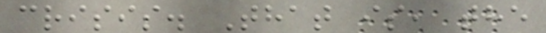crisis. That is, the
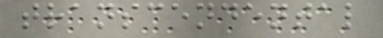transcendental
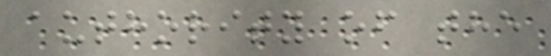authority of the
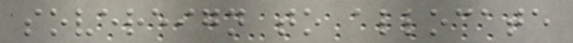sovereign to allocate
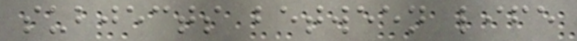subjects between life
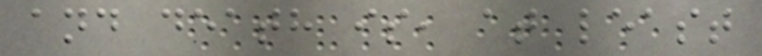and death is, at least
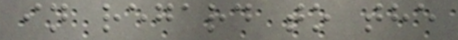in regard to the
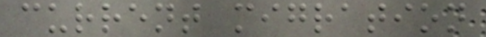current migration
